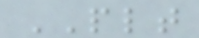PLT
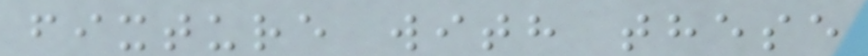fixture with these
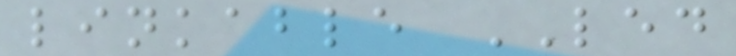linkable LED
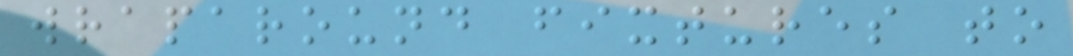wraparound fixtures to
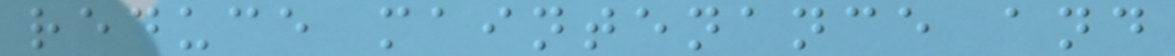reduce maintenance and
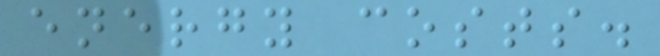energy costs.
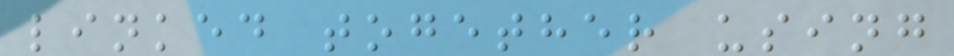linked together using
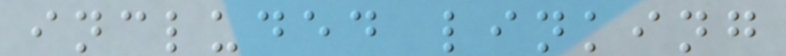included linking
